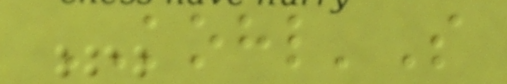KOHL'S
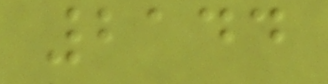2144
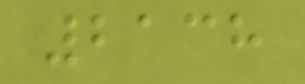2138
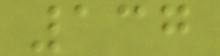137
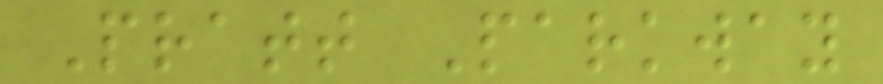Pratt Parkway
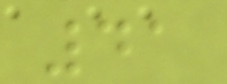41
